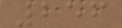256
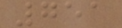751
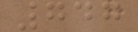747
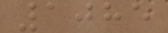1085
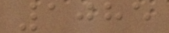1085
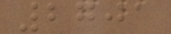2701
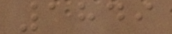1849
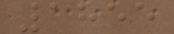1855
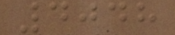4048
